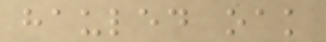hauled oak
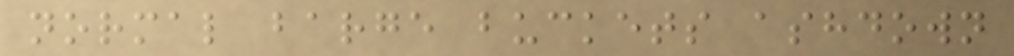normal barge buckets ashdown
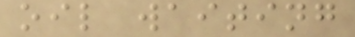oil waiting
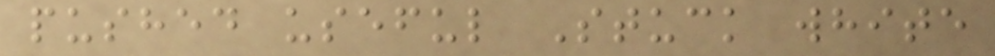pushed useful Stuck white
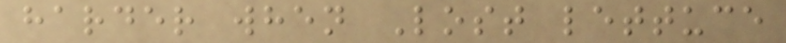harder when Lost lettuce
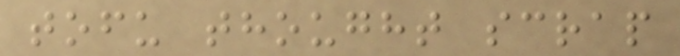tofu thought scrap
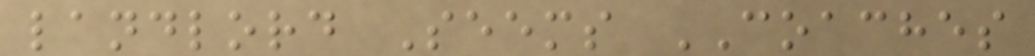landlord Seems COACHES
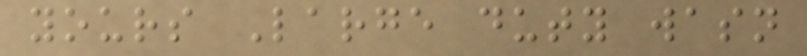yours Large duty wasn
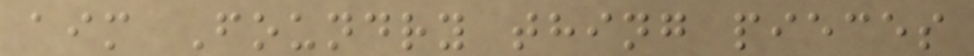aim Foundry thing pieces
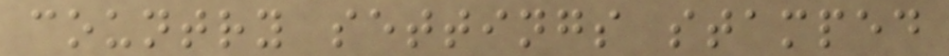country settings stamped
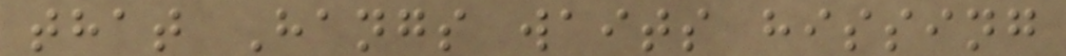that Hangs waits hissing
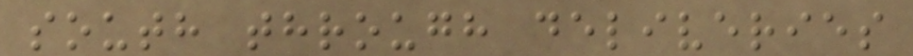south through deliveries
